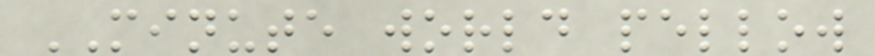MINUTE world pellow
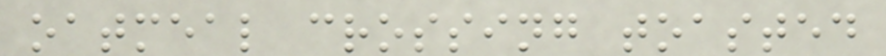oatmeal crossing toasted
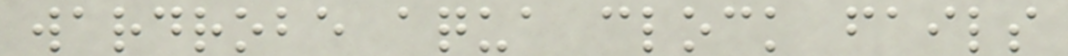wardrobe aqua clock fails
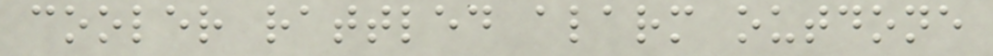cooler rattled alarm outdone
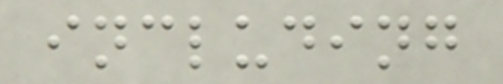including
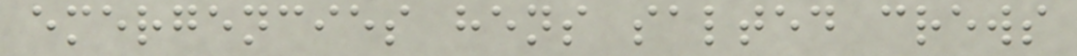emergencies hens salted crews
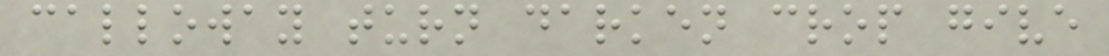calloway turn darken crop give
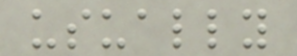usually
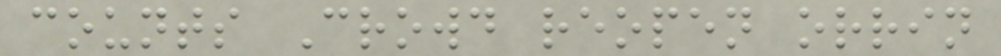counts Crowd reopen orrin
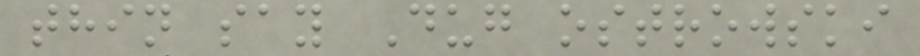thin say Dug ostrowski
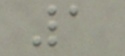1
